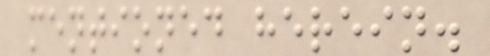mentioned herein.
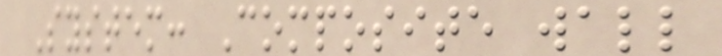System: Composite wall
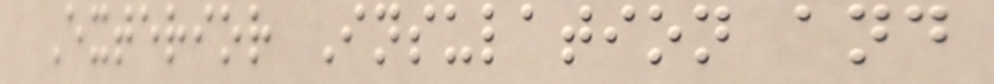Exterior Insulation and
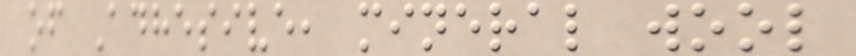of Adhesive, mineral wool
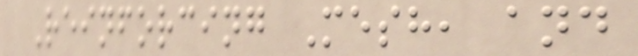Reinforcing Mesh, and
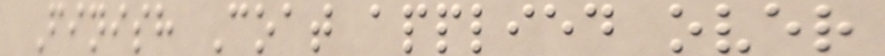Finish Coat applied over
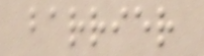barrier
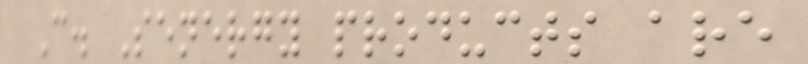C. Senergy products are
